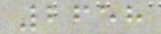2658
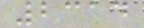2314
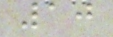10
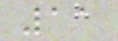11
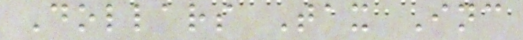Dollars Tax Inc
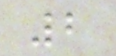2
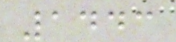1443
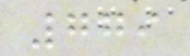779
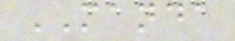MANDA
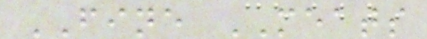FINE MEATS
